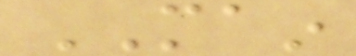MAIN
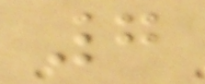7
